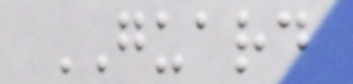GUARD
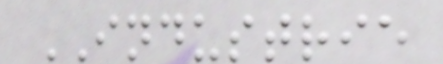INDUSTRIE
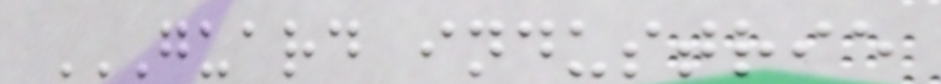GUARD INDUSTRIE
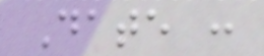Date :
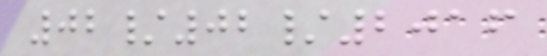02/02/2016
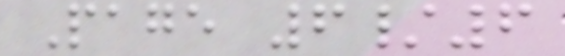Page 6/6
